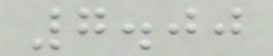7.00
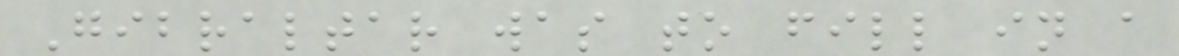Gibraltar was to fill in a
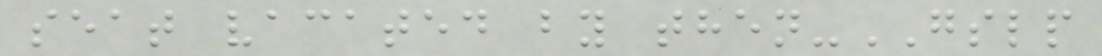seat vacated by then-GSLP
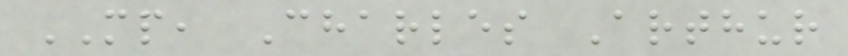MP, Charles Arthur
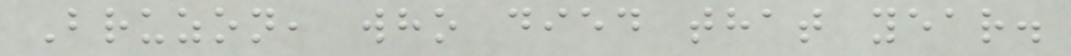Bruzon, who died that year.
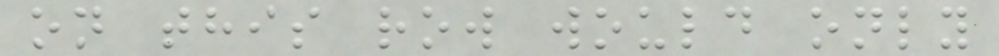on this row would only
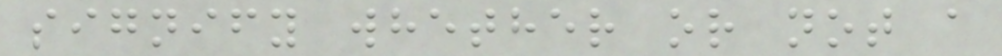signify whether or not a
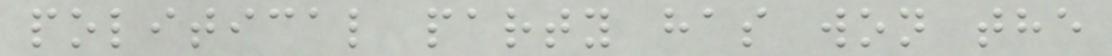political party has won the
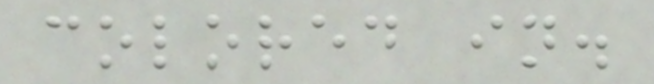colored in.
